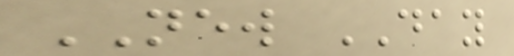NEW DAY
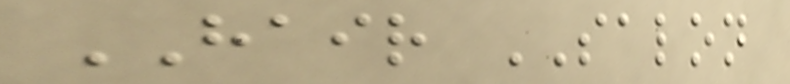HAIR SALON
